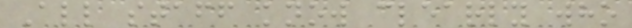All staff know clearly who
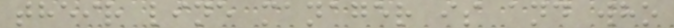their line manager is and who
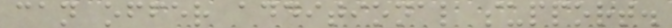can offer additional support.
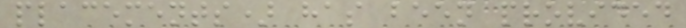placements) has been provided
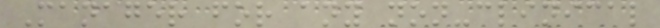Manager for any non-clinical
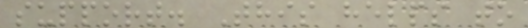support. This helps to
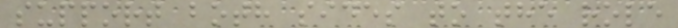support both sides to the role
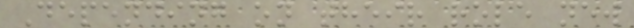Depending on their role new
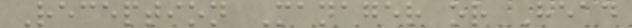Reception Manager or Head
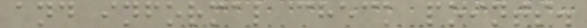and informal check points.
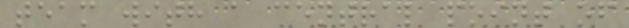team with a central point of
